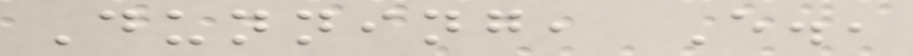Dunning, E.,
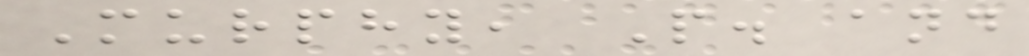Murphy, P. and
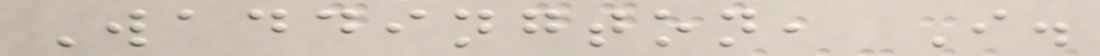Waddington, I.
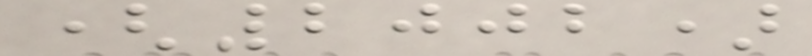(2002)
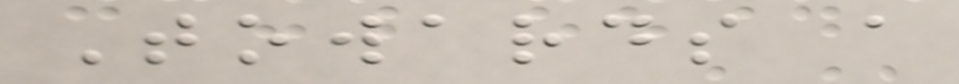Towards a
